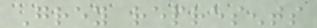Grey represents
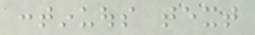continuous text
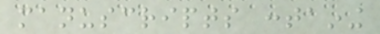manuscripts containing
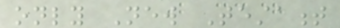only New Testament
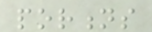portions
